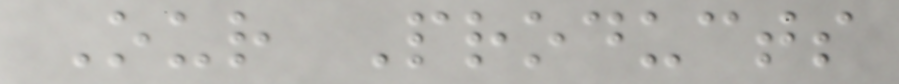Our Products
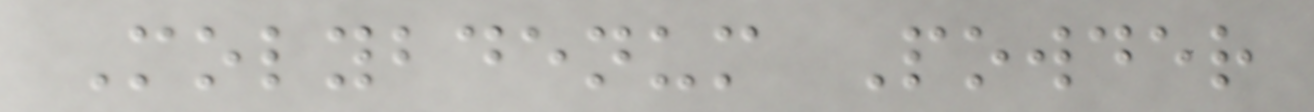Molybdenum Powder
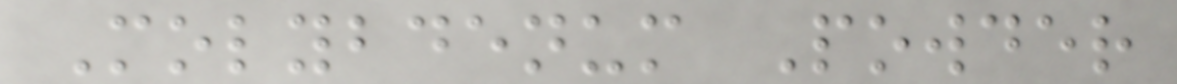Molybdenum Powder
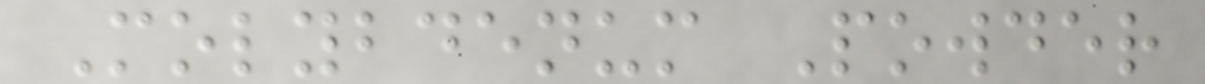Molybdenum Powder
